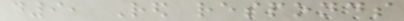d9, Red responds
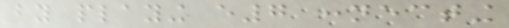by playing e7 connecting
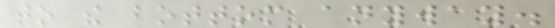to the bottom anyway.
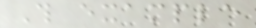This example
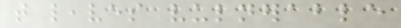that leaves vulnerable
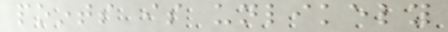points is unlikely
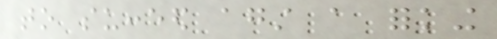to succeed against a forking
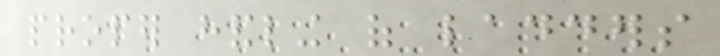proper handling of ladders
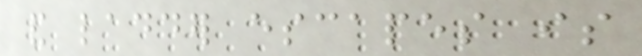and ladder escapes is
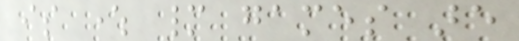is where many games are
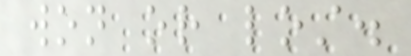won or lost.
